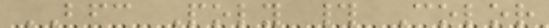BFC Poly # Color
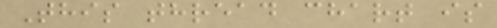This thread chart is
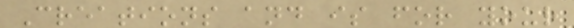Creations and is for your
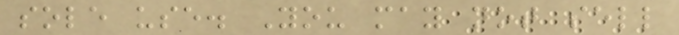sole use. You may not sell
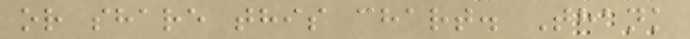or share this chart. Thank
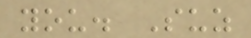you. Suz
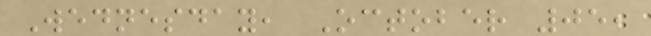Wednesday, October 05,
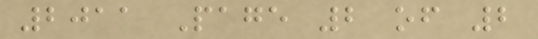2011 Page 2 of 2
